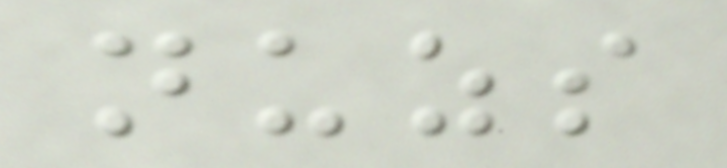nuzs
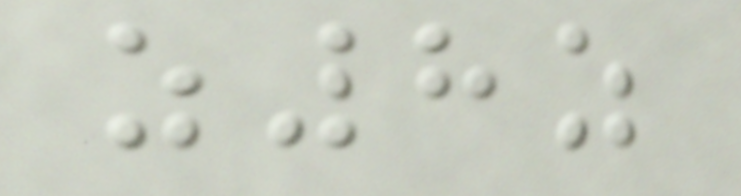z8z
